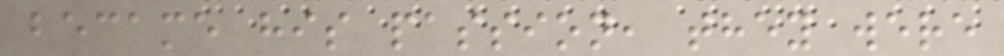became his passion, they were
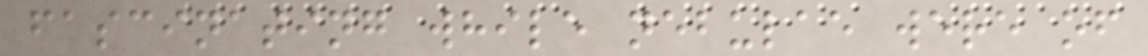fascinating while nebulae were of
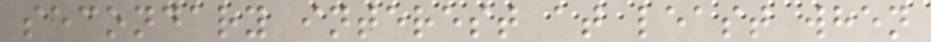secondary interest at least when
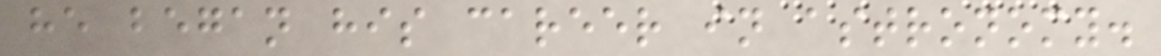he began his career in astronomy.
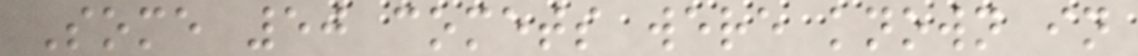Some 50 comets were known in
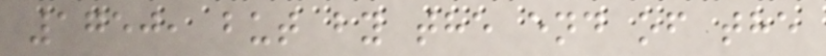1750, but by the end of the
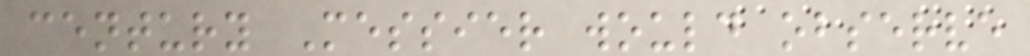century Messier would observe
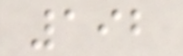192
